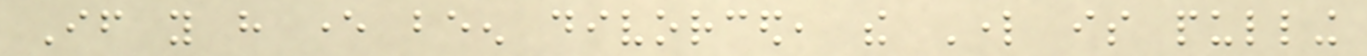If you have ever been divorced, the Lord is pulling
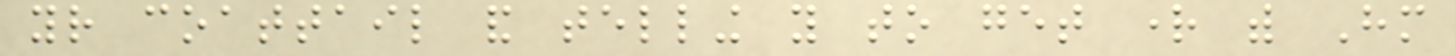your coattail and telling you to get right with Him
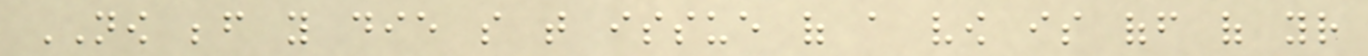NOW before you die so that issue of a vow is off of your
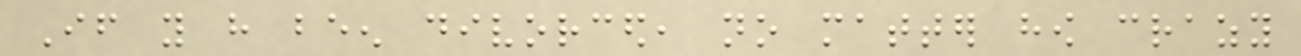If you have been divorced, no matter how crazy
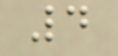4
